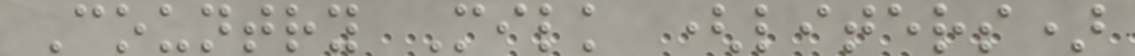Country Milk (liters)
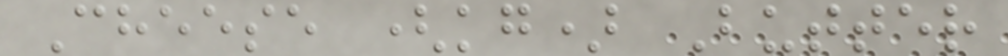Cheese (kg) Butter
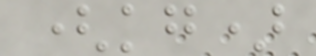(kg)
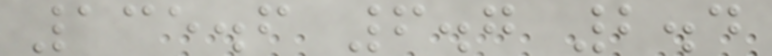135.6 6.7 2.4
